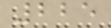225
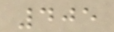405
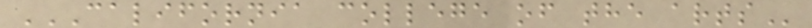CALIFORNIA COLLEGE OF THE ARTS
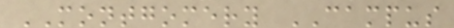MONTGOMERY CAMPUS
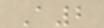A2
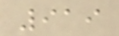919
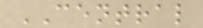CENTRAL
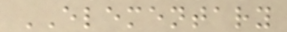ELEMENTARY
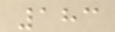183
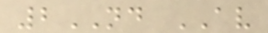2ND AV
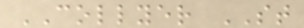COLLYER ST
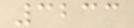3233
